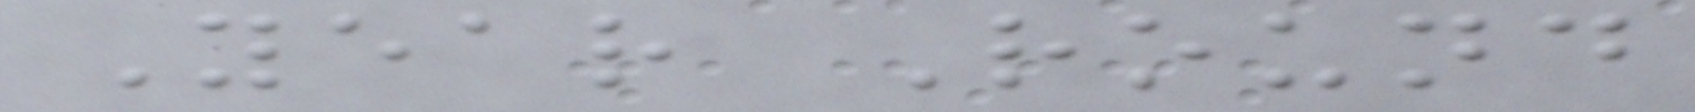Year Round
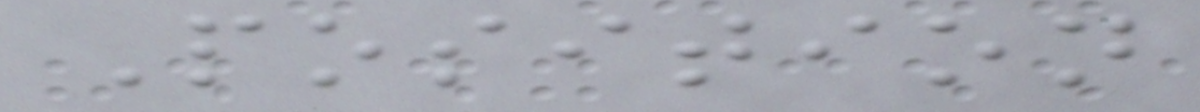Position
